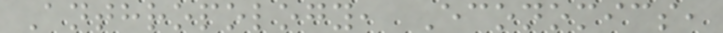Anthropology, Economics,
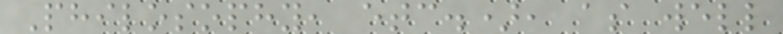Philosophy, etc.), as well
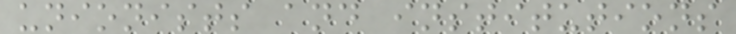unionists and institutions
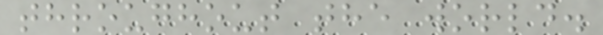throughout the world.
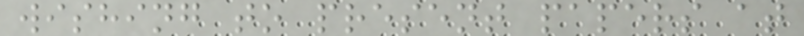wishing to present papers at
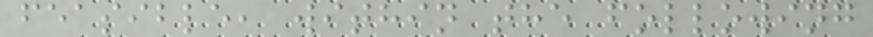feasible, within the following
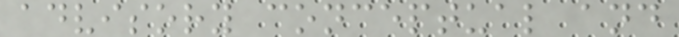advisory conceptual and
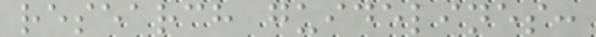research guidelines:
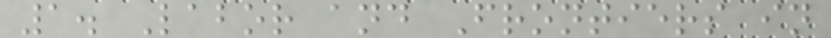1. Labor and Frontiers in
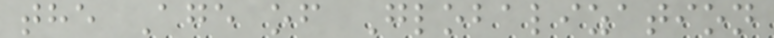the Age of Globalization
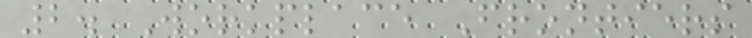2. Workplace Frontiers
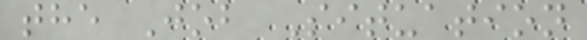the Job Situation
